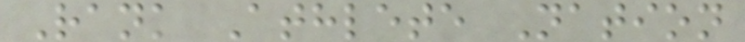Rank Athlete Nation
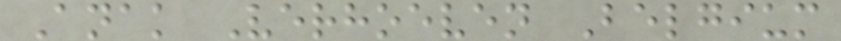Anak Verhoeven Belgium
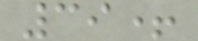39+
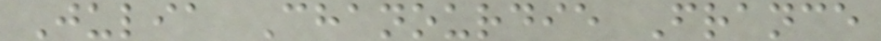Julia Chanourdie France
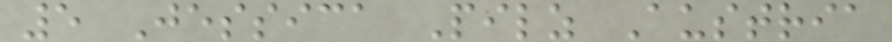5 Jessica Pilz Austria
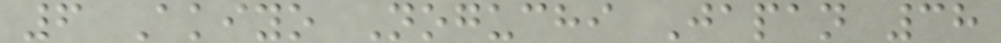6 Akiyo Noguchi Japan 38
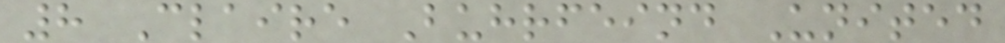8 Claire Buhrfeind United
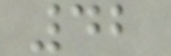42
